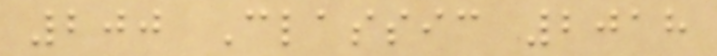200 Classic 2018
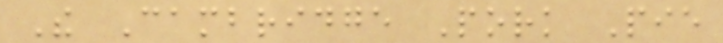The Cambridge Pork Pie
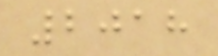2018
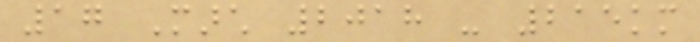17 March 2018 - 215km
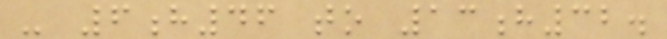- 6h46 to 13h32.
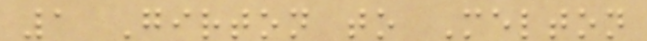1 Girton to Melton
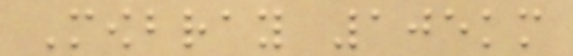Mowbray 105km
